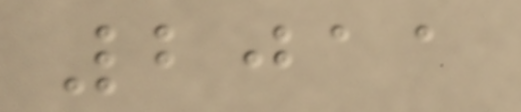2011
